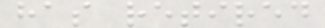has retired
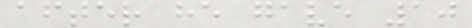after he gave 10
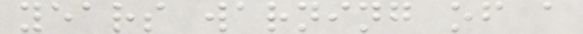years warning of a
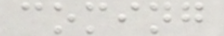coming
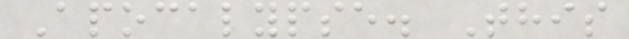Apocalypse. This
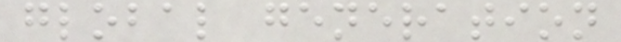global generation
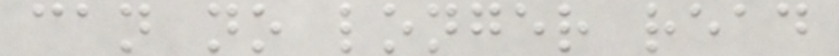can no longer read
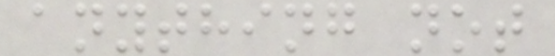anything not
